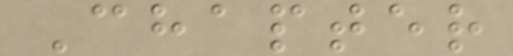Chapter
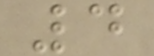4
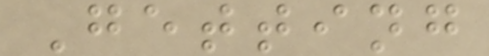Getting
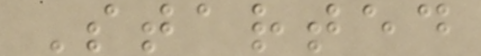Started
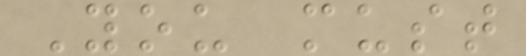You must
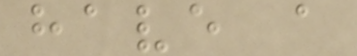have a
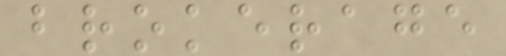brokerage
